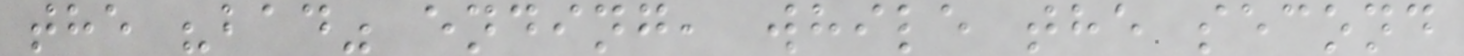the "bad" ending, while the second
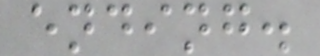ending.
